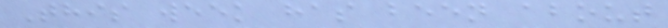This week has been about
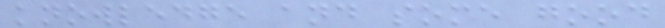knowledge and some good
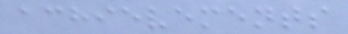achievements
